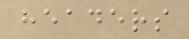headers
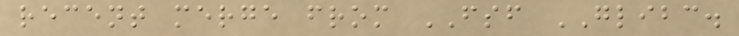recent merge from FSF GLIBC.
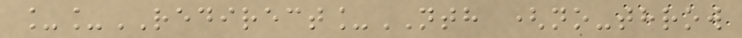__REDIRECT_NTH (no-throw
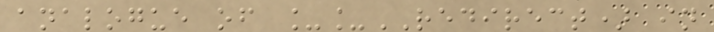analogue of __REDIRECT) in
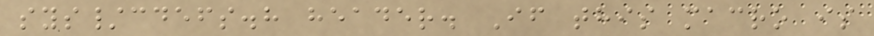sys/cdefs.h header. If this macro is
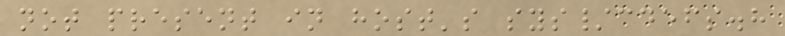not present in host's sys/cdefs.h
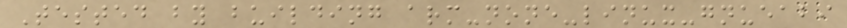Tested by building arm-none-linux-gnueabi
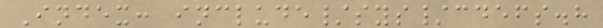Index: include/sys/cdefs.h
